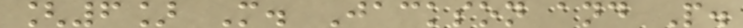[6] M. Jackson and P.
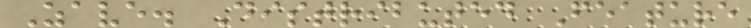Zave. Distributed Feature
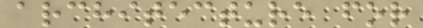architecture for
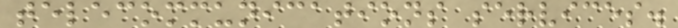telecommunications services.
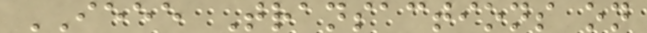IEEE Transactions on
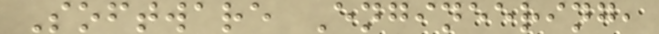Software Engineering,
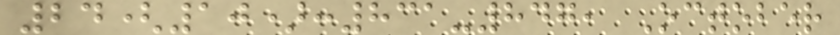24(10):831-847, October
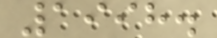1998.
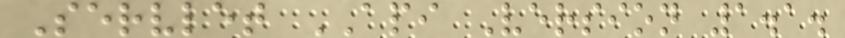Servlet API Version 1.1.
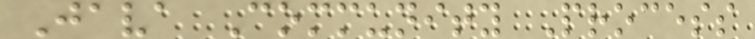Java Community Process
